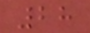28
